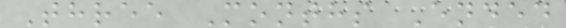Three Months Ended
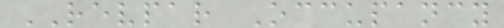REVPAR Occupancy
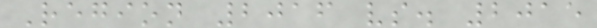Region 2016 vs. 2015
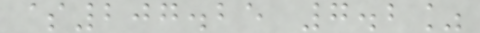$207.25 7.2%
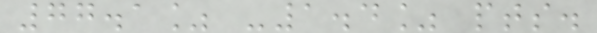77.1% -1.4% pts.
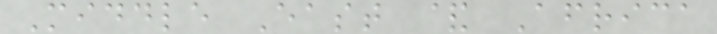Middle East & Africa
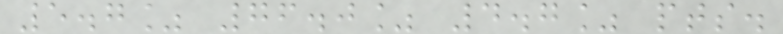5.7% 76.0% 4.7% pts.
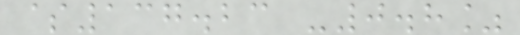$137.23 -0.8%
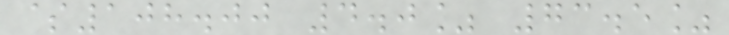$108.00 4.0% 73.5%
